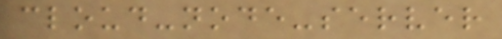cloud-node-server
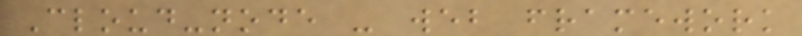Cloud-node - web framework
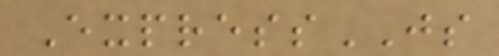ExpressJS
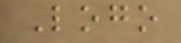Logo
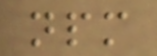npm
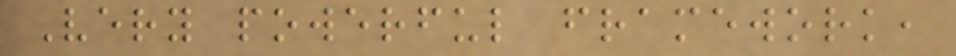Very powerful framework,
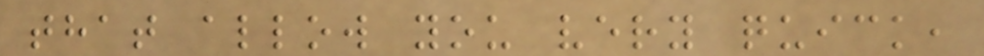that allow you very quick,
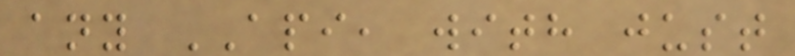any API, with just
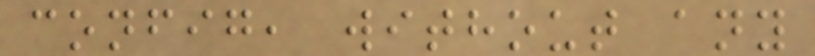config, without any
